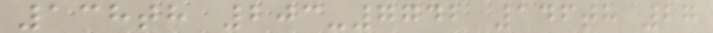138th 203-7742 146th 27
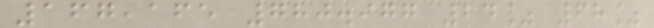167,165 780.977 24% 68%
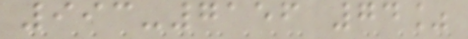993-7156 74%
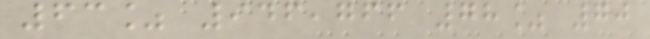63% 946,766 78% 70
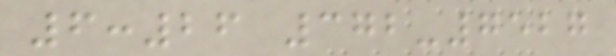6:26 372-7527
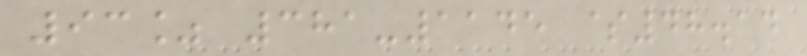93% 381-1145 $48.14
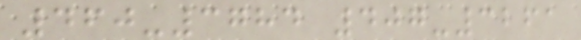460-3784 407-3261
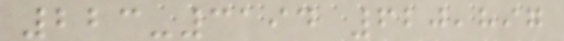223-3194 620,897
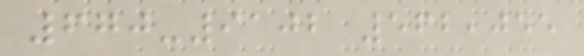670-9102 562,055
